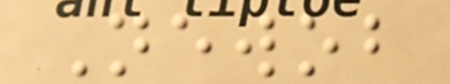Newob
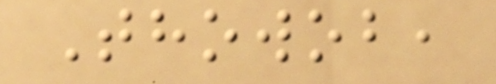Thowob,
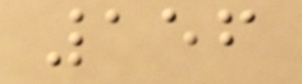156
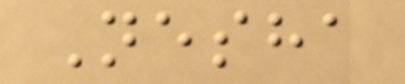Nesha
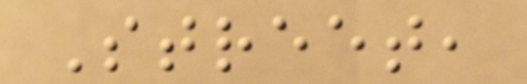Street,
